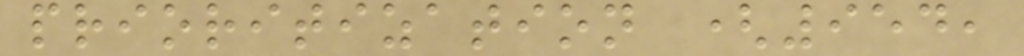prioritization (954,
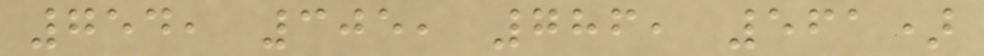754, 305, 786, 561)
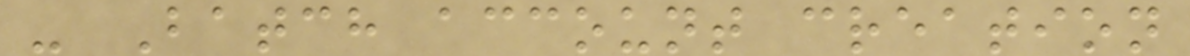- Batch account creation
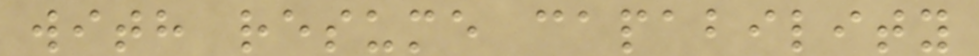with resume capability
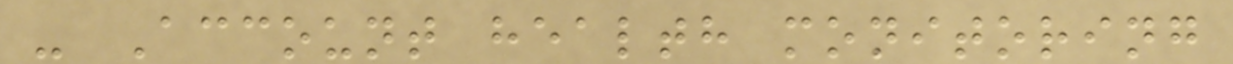- Account health monitoring
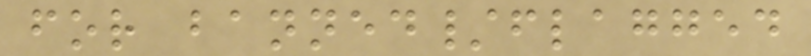for banned/flagged
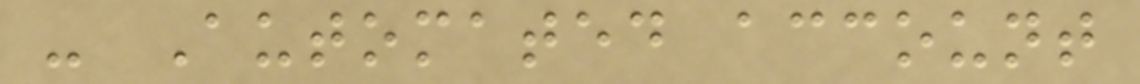- Automated account
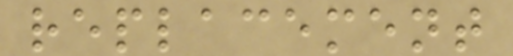replacement
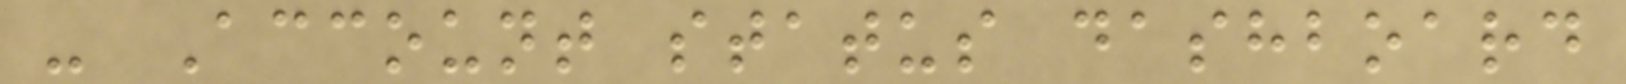- Account status dashboard
